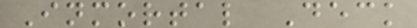Inmortal Deck
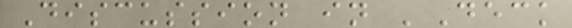Discussion in 'Deck
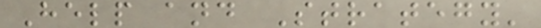Help and Strategy'
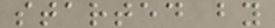started by
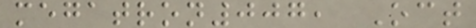megatron007, Oct
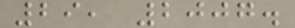29, 2007.
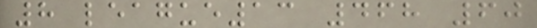8 league13 468 60
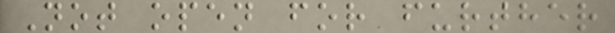Not open for further
